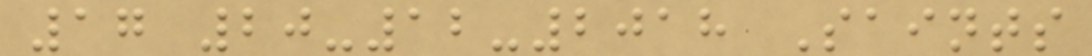17 20-12-2018 Saints
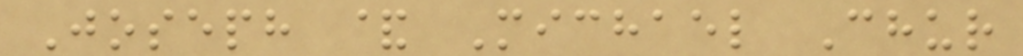Joseph & Michael Chur
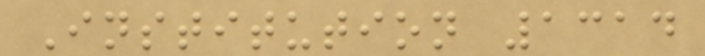Institution 1314
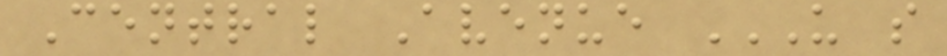Central Avenue U S
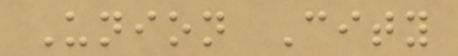Union City
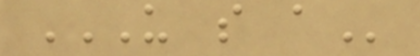U S A
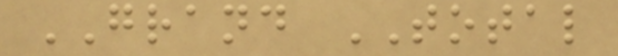GRAND TOTAL
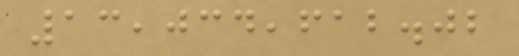13,034,612.02
